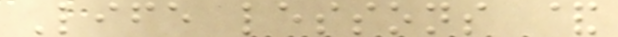Life lessons &
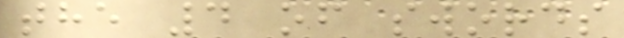the 4 of swords
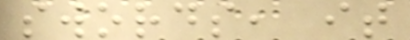swords, it
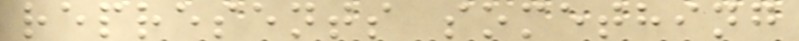represents something
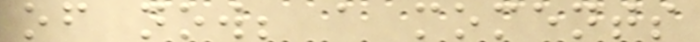of now; a moments
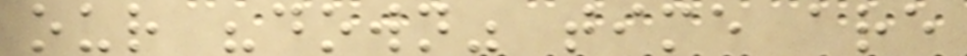our "down" time are
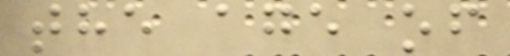the age of
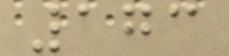173
